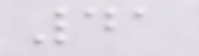41
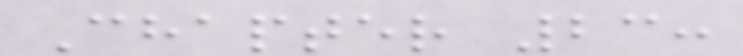Chapter 23:
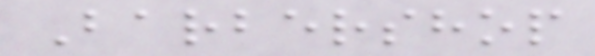Barbershop
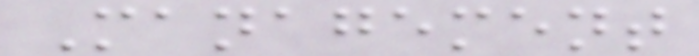Management
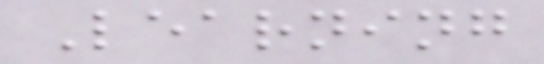Learning
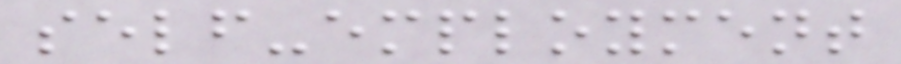self-employment
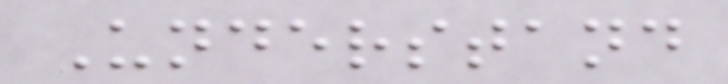Understand
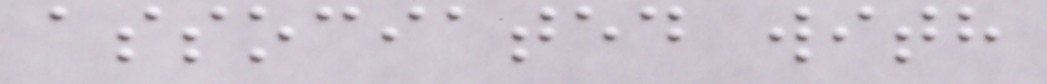associated with
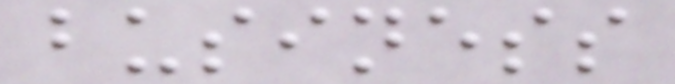business
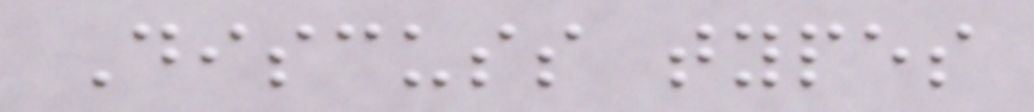Discuss types
